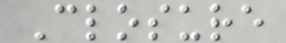Closure
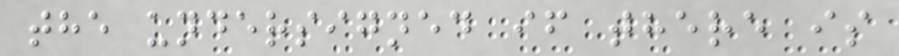the undersigned if there is
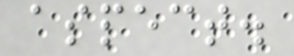aspect.
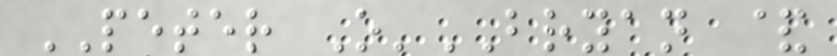PETER O'BRYAN &
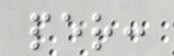per:
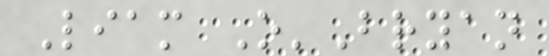Liam O'Bryan
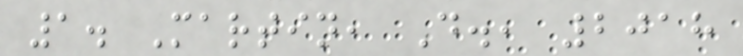1. Martin, D., 2018
